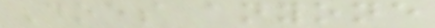Does anyone
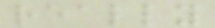really
